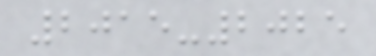2015-2025
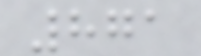871
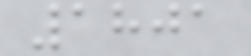1801
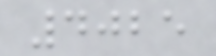4025
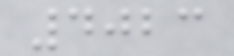4023
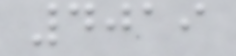4019
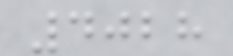4028
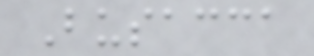Busacca
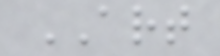ART
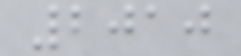2010
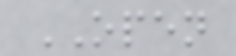OPEN
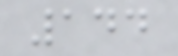144
